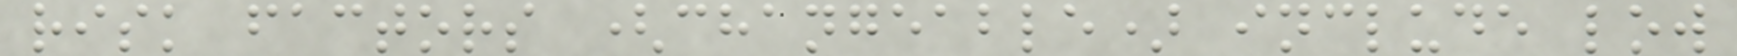risk factors (changeable) include low
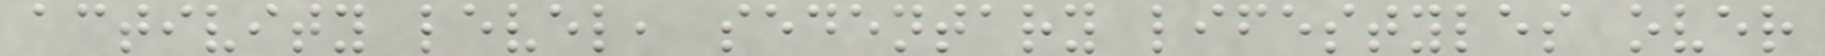activity level, sedentary lifestyles over
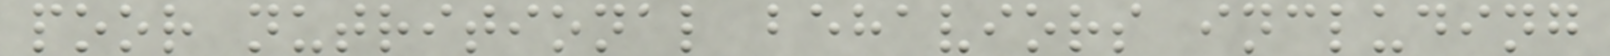poor nutritional behaviors including
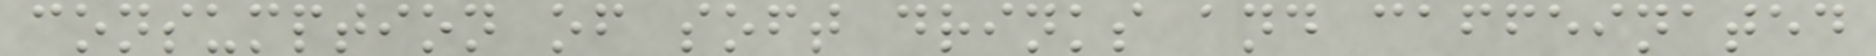consumption of soft drinks and caffeinated
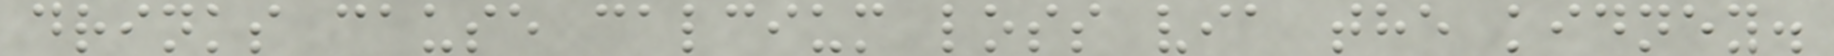drinks cause calcium loss via the kidney.
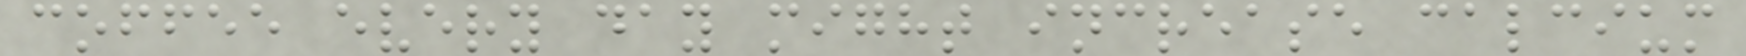coffee every day might increase calcium
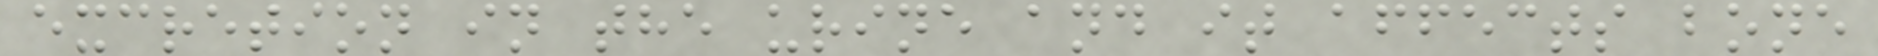excretion in the urine and it affects bone
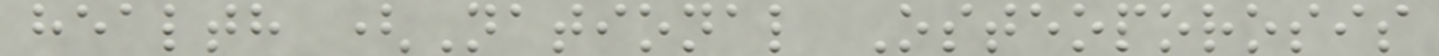health (National Osteoporosis
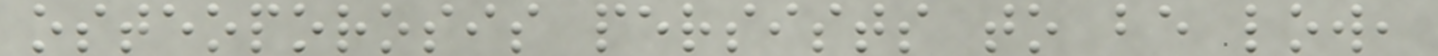osteoporosis persists to be low,
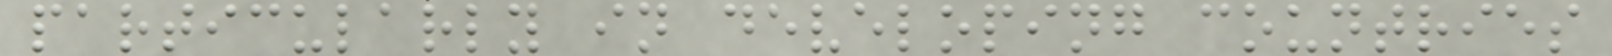particularly in developing countries
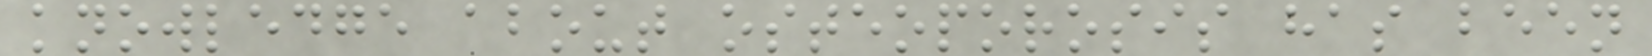knowledge about osteoporosis has been
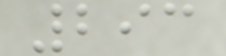293
